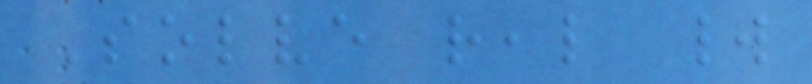Solve real world
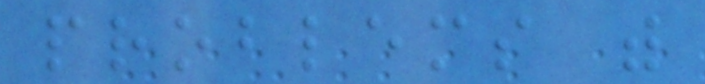problems with
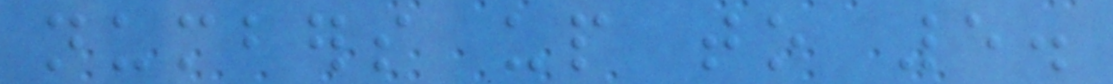numbers up to 5.
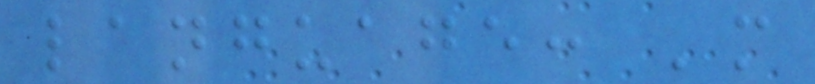language: 'more
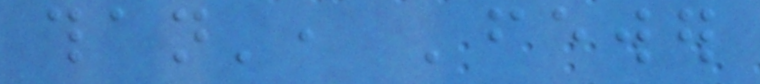than', 'fewer
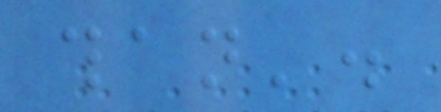than'.
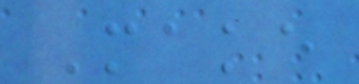Make
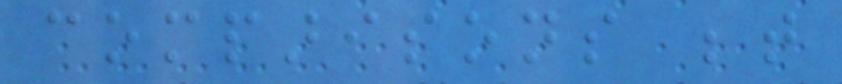comparisons between
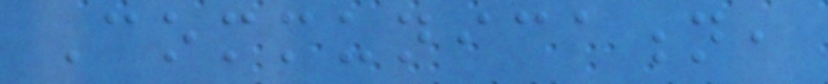Communication,
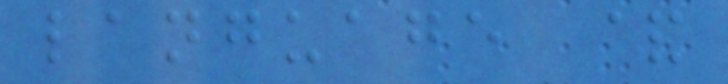language &
